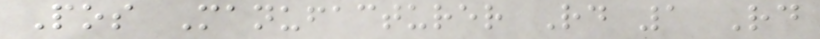Pos Manufacturer Rd 1 Rd
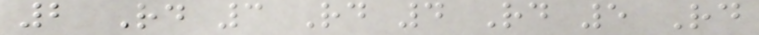2 Rd 3 Rd 4 Rd 5 Rd
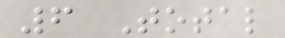6 Total
